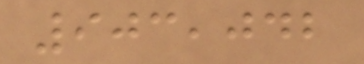903,042
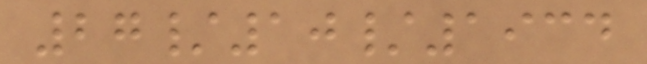27/10/1934
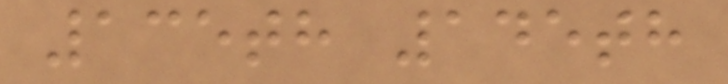135th 145th
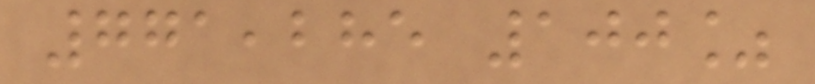771,285 100%
